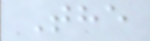The
